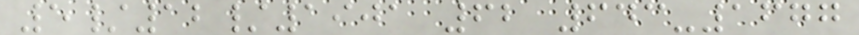5/12/1901 62 643-1677
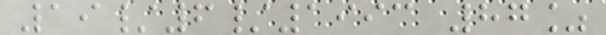19/6/1993 87%
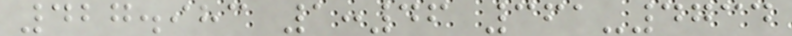427.983 1:46 361-4734
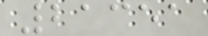21351
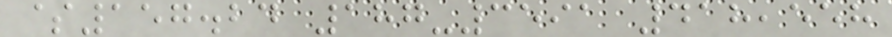$157.24 187-3591 418,558
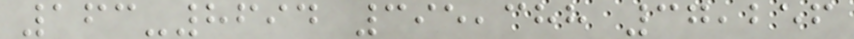163-8694 395,388 37,256
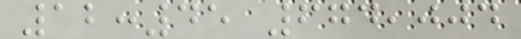12:45 674,004
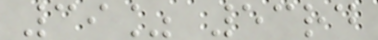39% 53rd
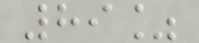89%
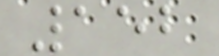152
